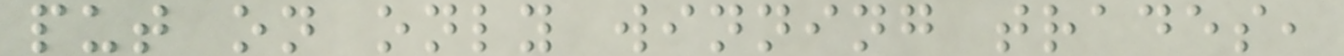put on only winning trades,
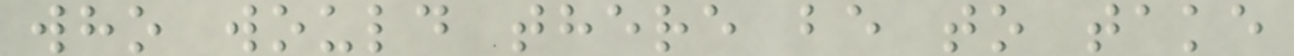who would there be to take
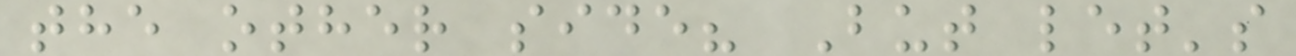the other side? But let's
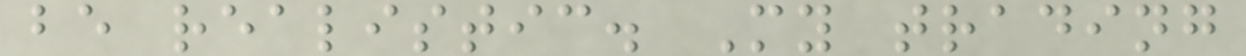be realistic. My trading
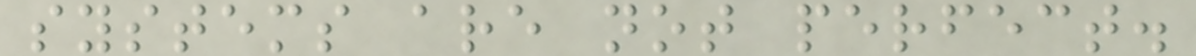systems are not perfect.
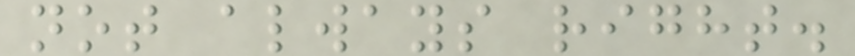not always right.
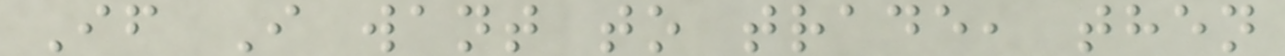If I want to trade, then
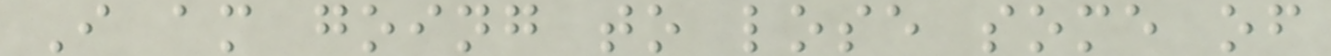I am going to lose some of
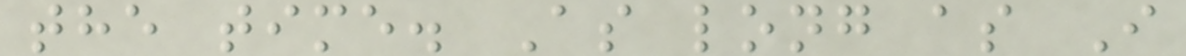the time. As long as I
